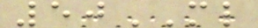50ML
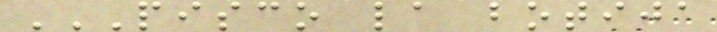PISCO LA BOTIJA
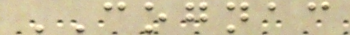COGNAC
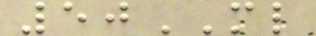50ML
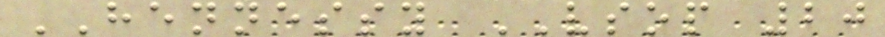HENNESSY VSOP 20
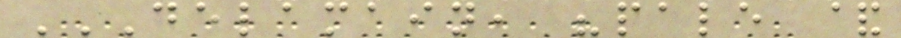DELAMAIN, "PALE &
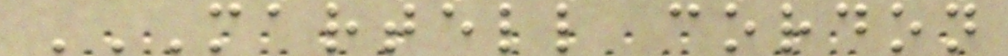MARTELL CORDON
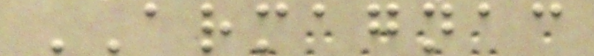ARMAGNAC
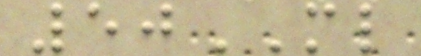50ML
